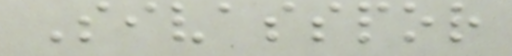Sivasspor
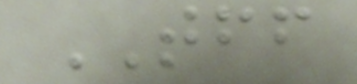TFF
